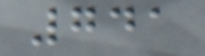741
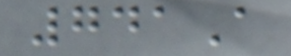741A
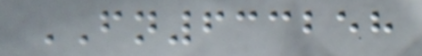FN633258
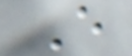E
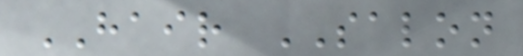HAIR SALON
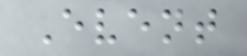Event
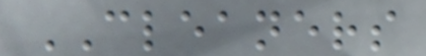CLEANERS
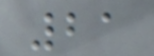21
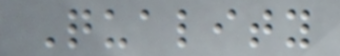Quality
